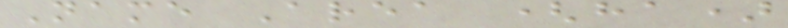Name Area (ha)
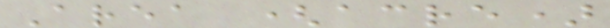Area (acre)
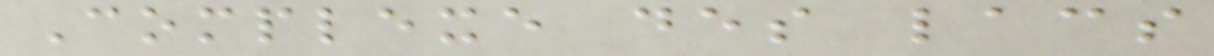Complexe des lacs
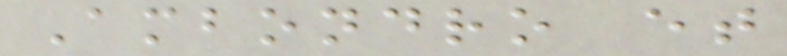Ambondro et
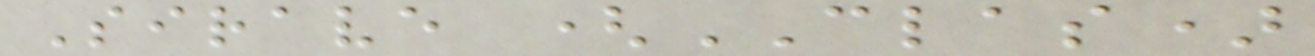Sirave (CLAS)
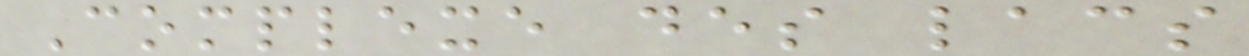Complexe des lacs
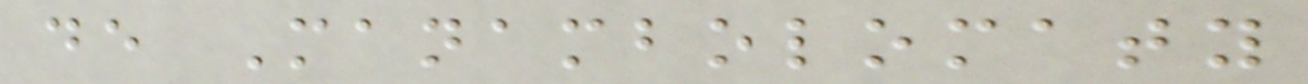de Manambolomaty
